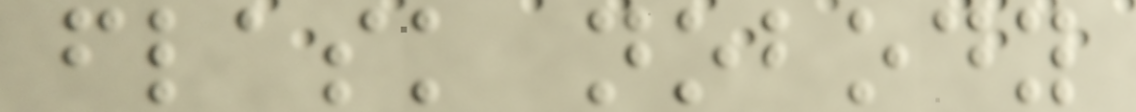flask nobody
